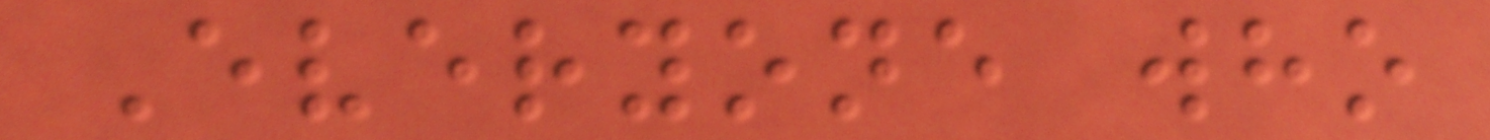Everyone who
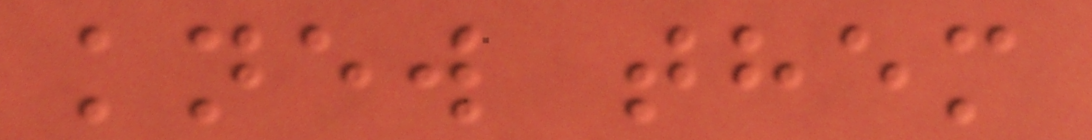knew them
